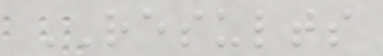RESULTS
